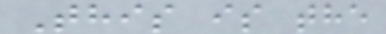This is the
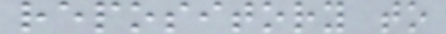repository to
